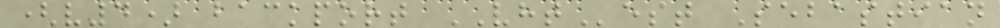(v4) backport VHTest Sebastian
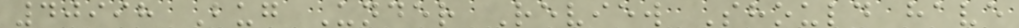40998 Bug Under Review Should have
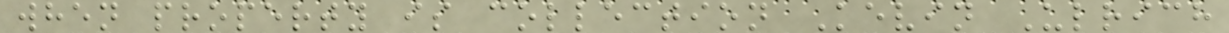when property is collection Kevin Ulrich
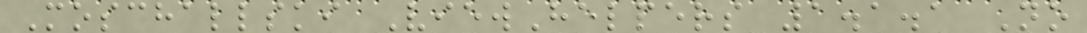Moschallski ViewHelpers 1.1.1 No
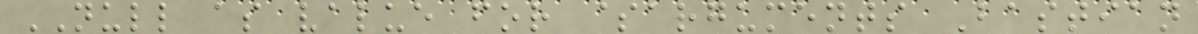NULL as value for $arguments Bastian
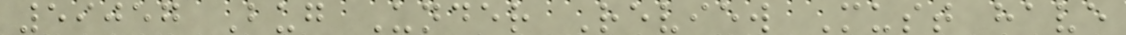59057 Bug Under Review Must have
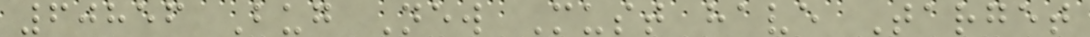60856 Bug New Must have Target
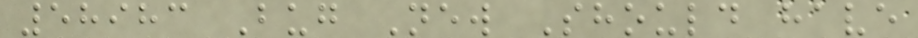58983 Bug New Should have
